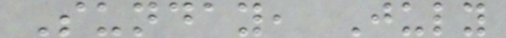Sunday, July
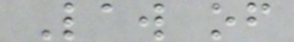Law of
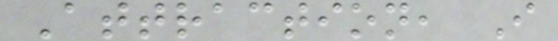Attraction, I
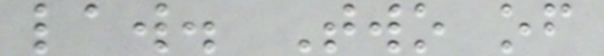law. Two of
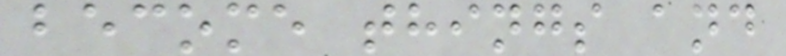become things and
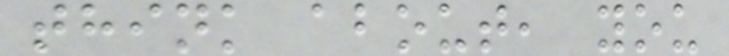think about, you
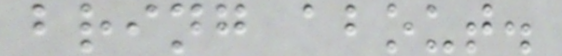bring about.
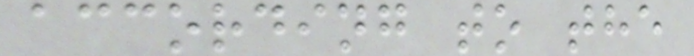according to the
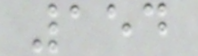154
